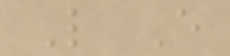L E
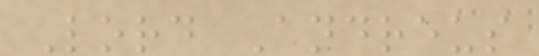Lord Andreus
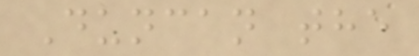Duncan the
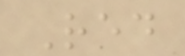Red
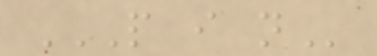P I N
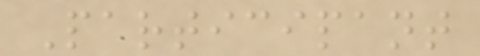Participant
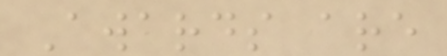Awards are
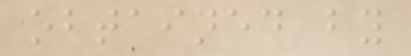obtained by
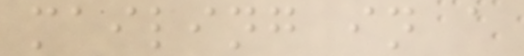mailing in a
